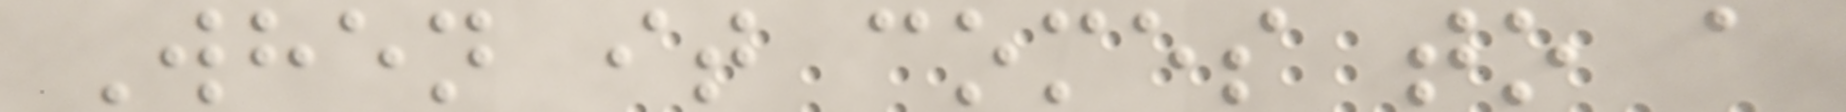When it comes to a
